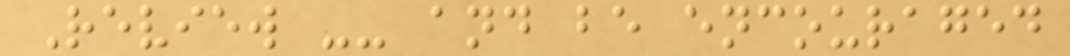Review -- and be encouraged
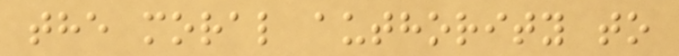the moral authority to
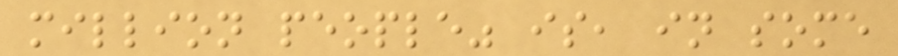million people" is, in some
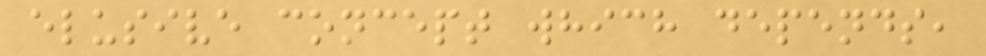elusive concept which depends,
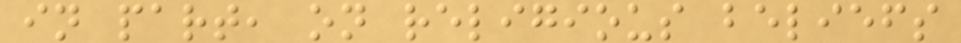in part, on religious beliefs
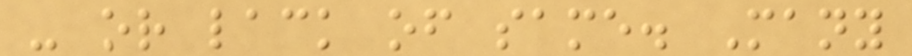- or lack of same. Many
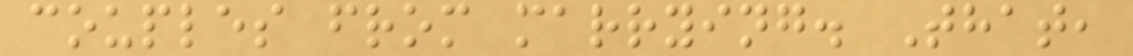couples from marrying. That,
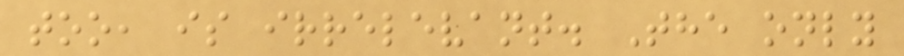too, is irrelevant. The only
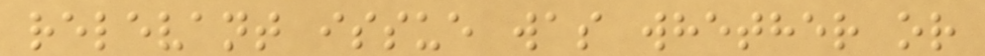relevant issue was whether or
